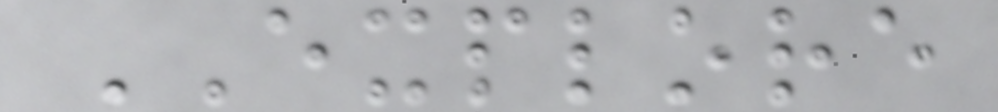EXPLORE
